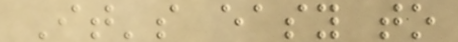It's easy to
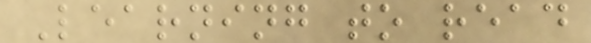Learning to read
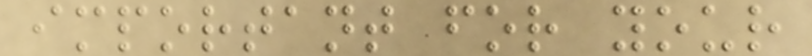important for your
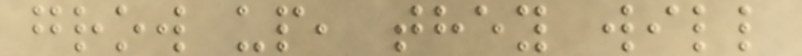grow up, they will
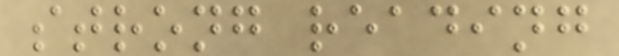strong reading
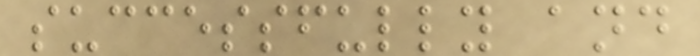successfully and
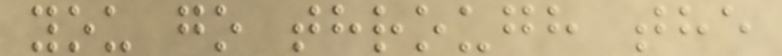you go through the
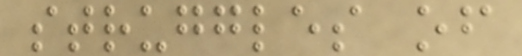struggles of
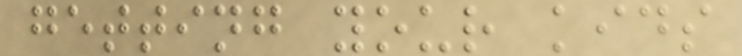getting your kids
